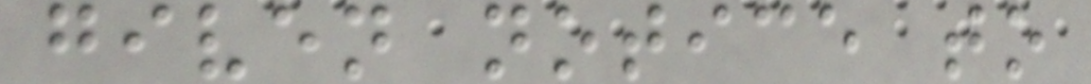given notice to
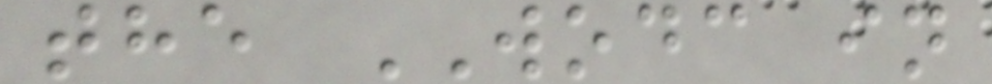the WODC in
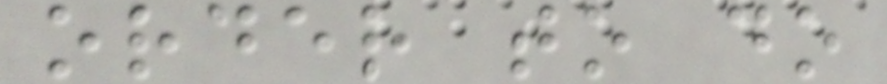order to do
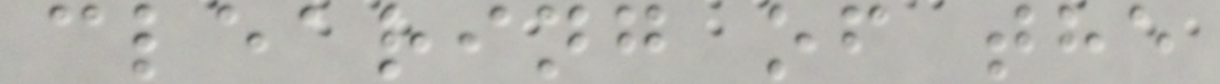clearing of the
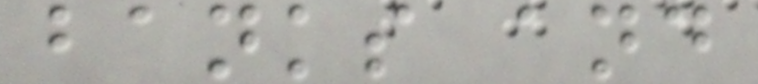banks and
